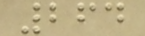264
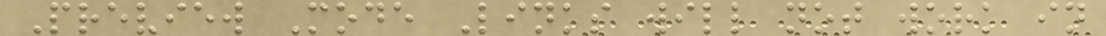Preview Mode Links will not work in
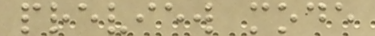preview mode
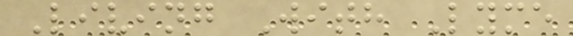Living With Lyme
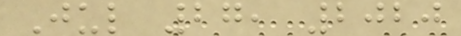Jul 27, 2020
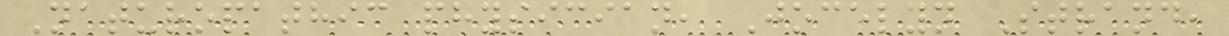Naturopathic physician, Jocelyn Strand,
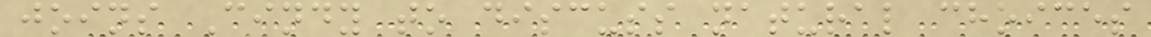joins Cindy to discuss natural choices
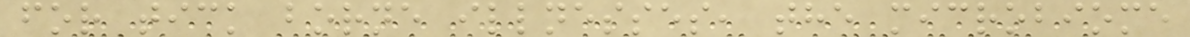for tick borne illnesses, the microbiome
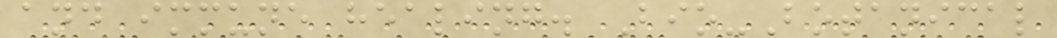and immune healing. Bio-Botanical
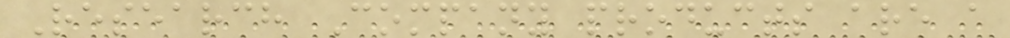Research Company products are a
